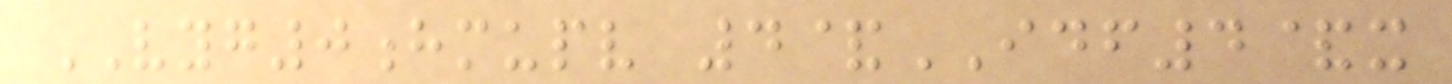VYG0hmupv 4&IDF4&x
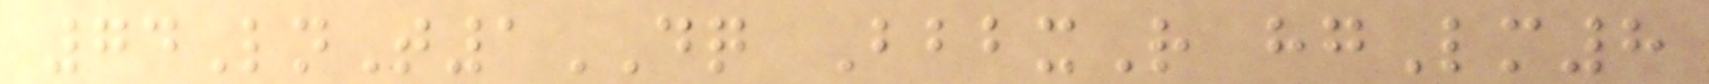74LnT1DQ BbbxR hgLm8
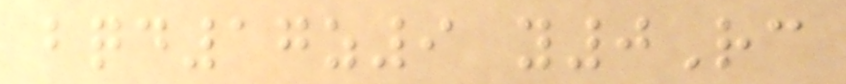bqd17z9 y0Rc
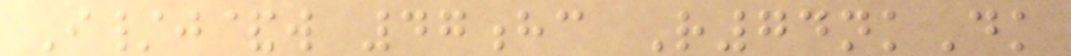I/j&w 47hc R74nkDk
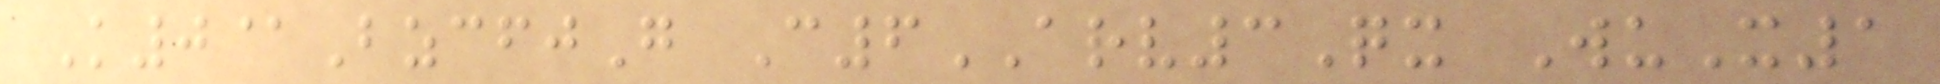K0@BzcfjG C6ARV3Qx WuX1
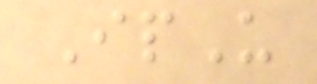IpU
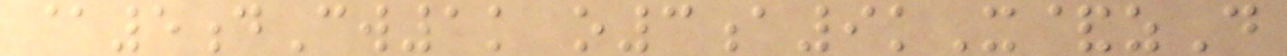@5dCw1k o3a9kX&zD
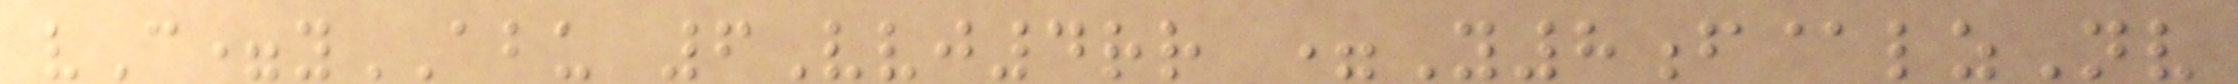vC=yABU 6Vvj4rr =Y8f@lzNv
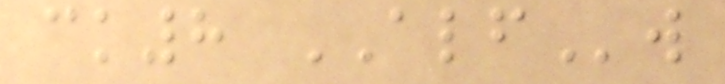ck8 ALFw
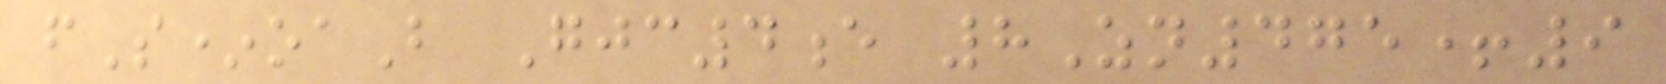fS*oaB Gjc4e 8Zn475+9
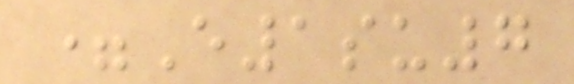=E1su7
